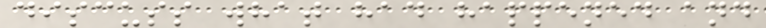discuss what had happened and
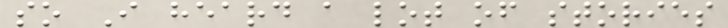so I heard a lot of stories
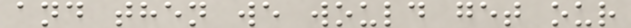and then we would get our
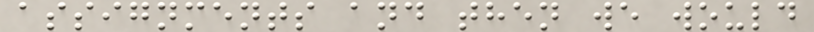assignments and then we would
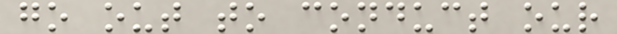go out to conduct our
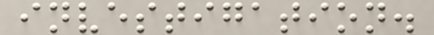investigation.
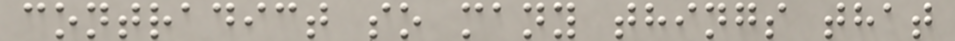contradict so many things that
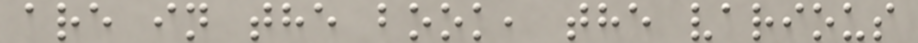are in the book, the various
